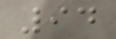94
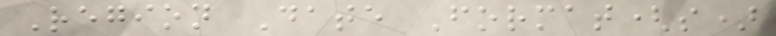Region Date Format(s)
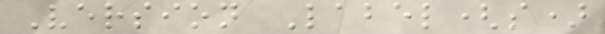Version Label(s)
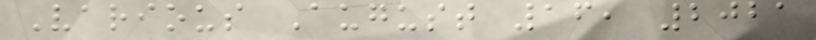Various August 16, 2021
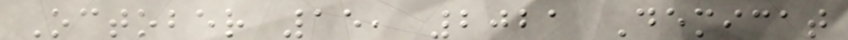October 15, 2021 Demicat
